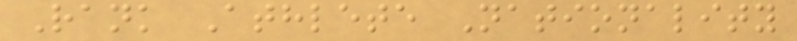Rank Athlete Nationality
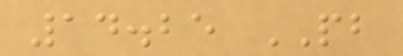14.25 PB
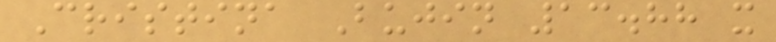Cristina Bujin 13.88 x
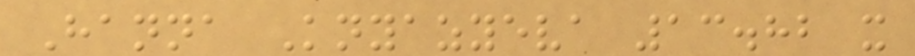Hanna Knyazyeva 13.82 x
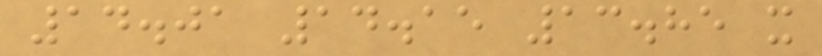14.01 14.15 13.85 x
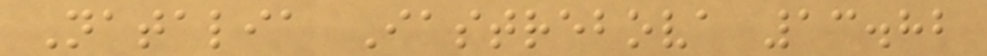Natalia Iastrebova 13.82
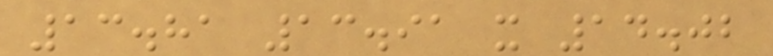13.81 13.91 x 14.02
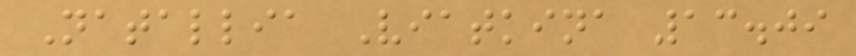Natallia Viatkina 13.09
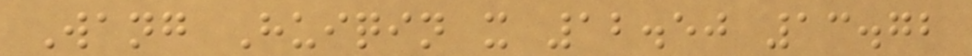Wang Huiqin x 12.50 13.72
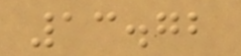13.72
